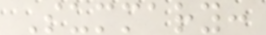Summary:
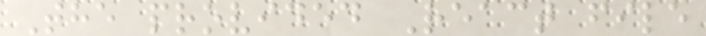The provided React file
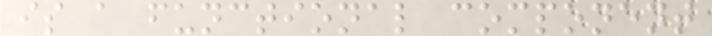is a functional component
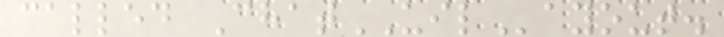called ChatUILayout.
